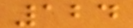124
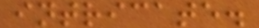intricate.
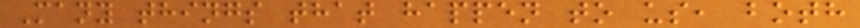Many things that happen to us, both
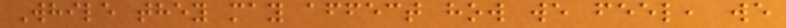While they may affect how we feel, we
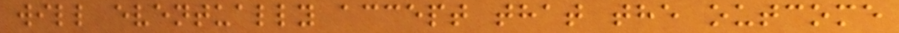will eventually accept that the outcome
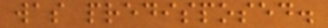was predisposed.
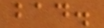bad.
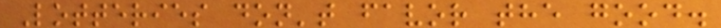Lotteries don't favor the good.
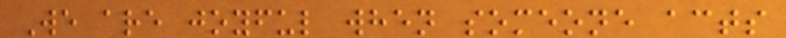We are joyful when someone acts
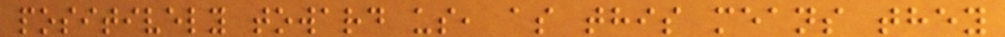positively toward us, as this means they
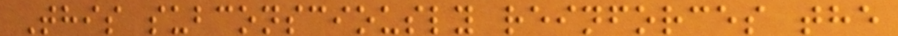This subconsciously reinforces the
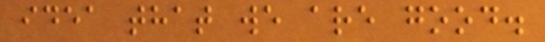idea that we are good.
